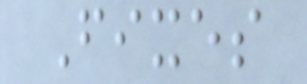Fixes
